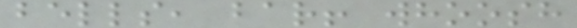bells, bar! whoosh
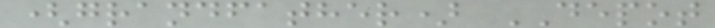(grandfather) DEPOT
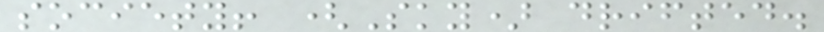society! (Sky) drifted.
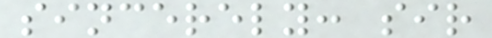sincerely: sir
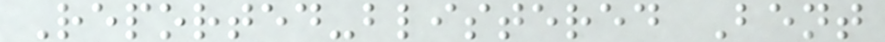Reported-blistered Bent
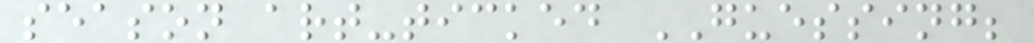season art-ticked GUESSING;
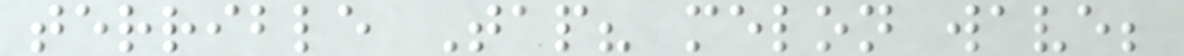terrible Tap? melon wave;
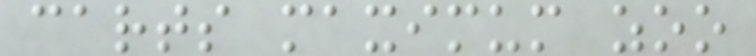carts maximum zoo
